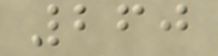260
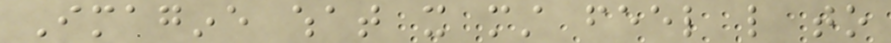Imagine what it must feel like to
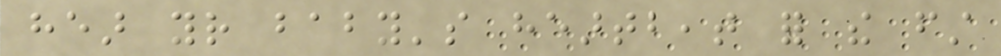hear your baby's heartbeat for the first
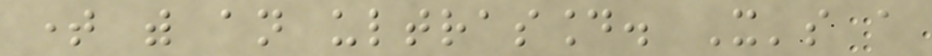time with an ultrasound. It's a
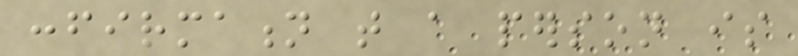confirmation that a person is
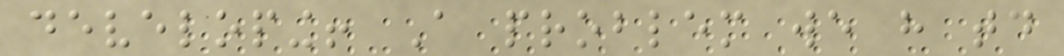developing! A problem we have today
